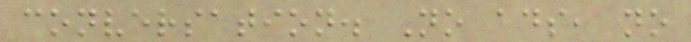conversation. No ads, no
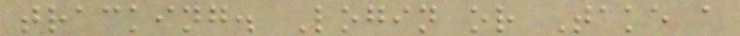tracking. Login or Take a
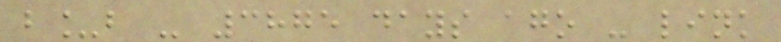b_b - 3875 days ago - link
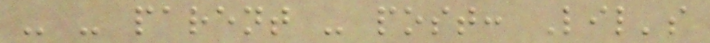- - parent - post: Lil's
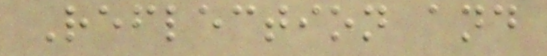Reflection and
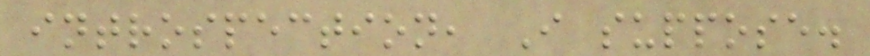introspection, I suppose.
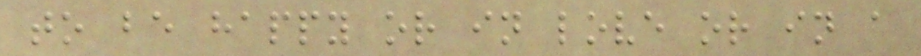to be happy or in love or in a
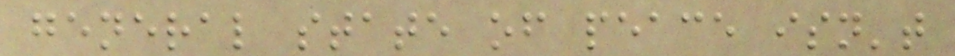general state of peace isn't
